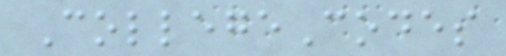CollegeCodes
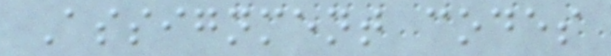Assignment codes
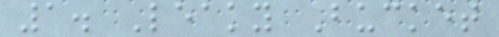1. Leaky Bucket
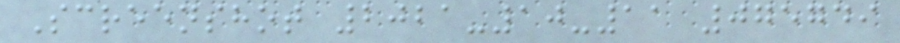Screenshot 2021-10-11 075749
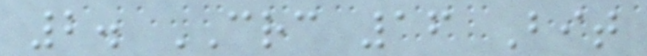2. CRC 16 Bit
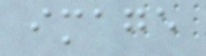image
